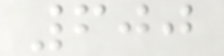600
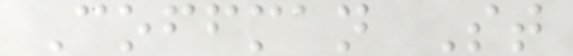Coffman St
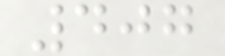407
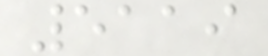5119
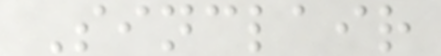Sinclair
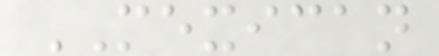MEXICAN
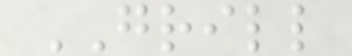GRILL
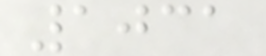1031
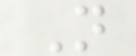N
